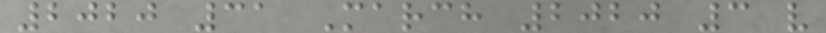2020 31 March 2020 3 v
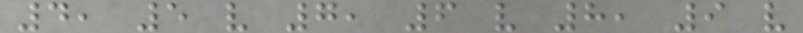4, 5 v 7, 6 v 8, 9 v
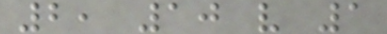2, 10 v 1
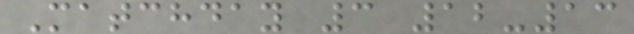Matchday 3 12-13
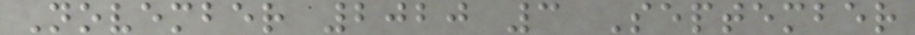November 2020 3 September
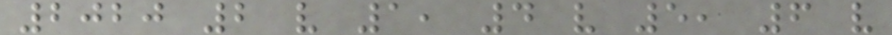2020 2 v 1, 4 v 5, 6 v
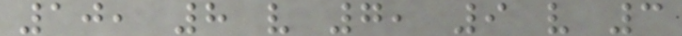10, 8 v 7, 9 v 3
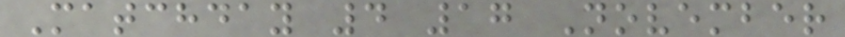Matchday 4 17 November
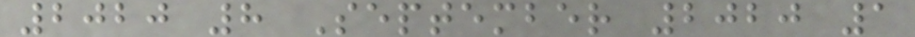2020 8 September 2020 1
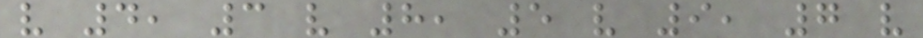v 4, 3 v 8, 5 v 9, 7 v
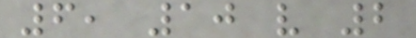6, 10 v 2
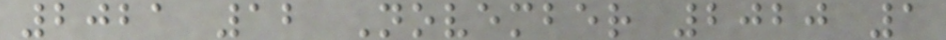2021 12 November 2020 1
